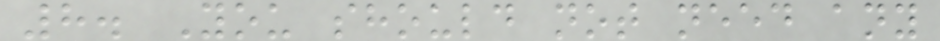8. You should not need any
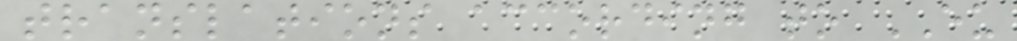translations according to EU
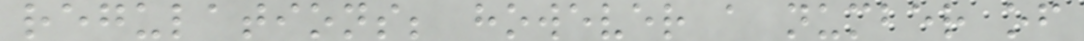regulations; however a number of
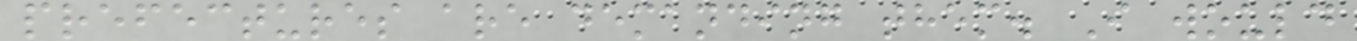prefectures are demanding them. I would
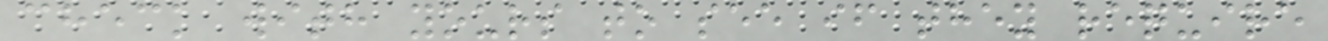check with yours to see if they require
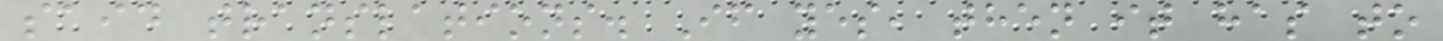said translations. If yes, then it has to
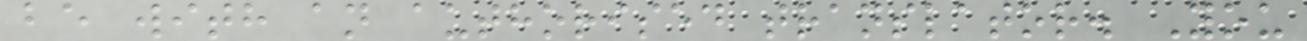be with an authorised translator. You
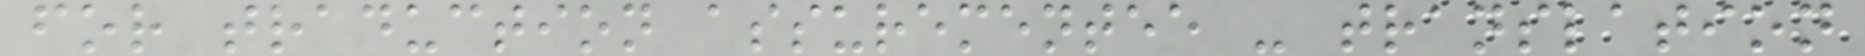for traduction assurementee - translation
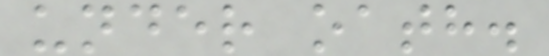under oath.
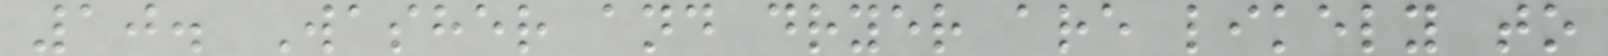10. Washer and dryer are likely to
